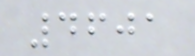4601
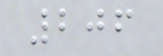206
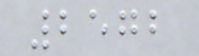2572
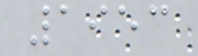1953
